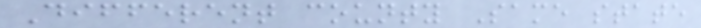Different county Same state
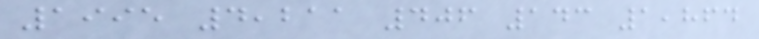1995 4,211 406 143 1,864
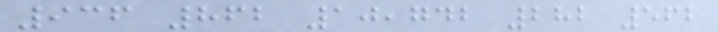936 862 10,742 282 562
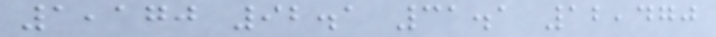1,170 92.1 31.1 12,470
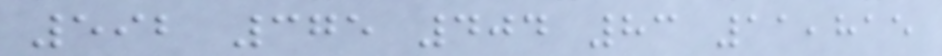592 375 404 83 11,815
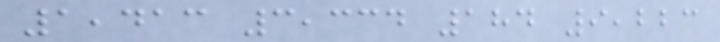1,413 3,334 184 9,223
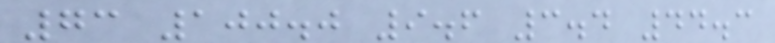73 100.0 9.6 3.4 44.3
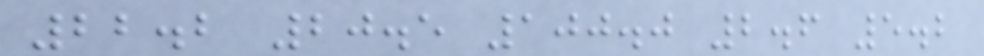22.2 20.5 100.0 2.6 5.2
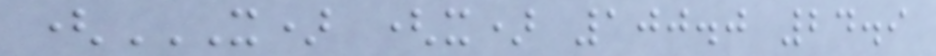(X) (X) 100.0 24.9
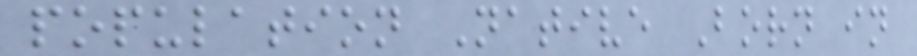population Native Born in
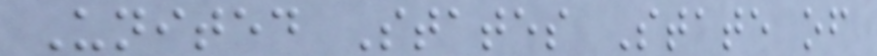United States State of
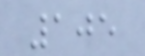105
